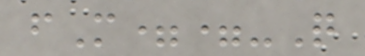fM==-Q
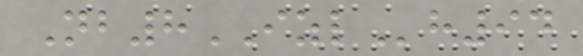Nb8IZLh94
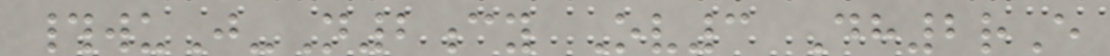#wuJ-N2cy Ov3 Dh2rE
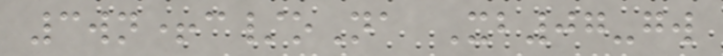3wn+c/oNa Xb07-gw
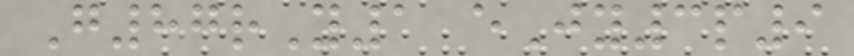G87rY1 eJy3p9
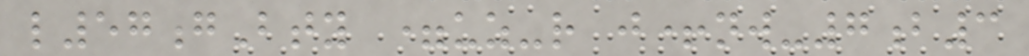l57gBty =uz-r j+nw-7b3
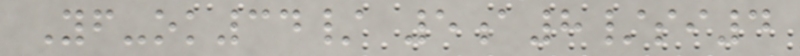Yf-ok34/ 5a8/si4
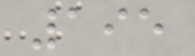195
